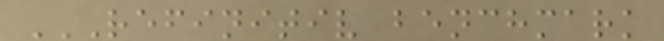REFINITIV BENCHMARK
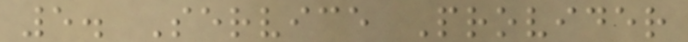5. Service Provider
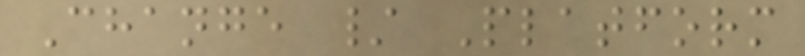Change / Platform
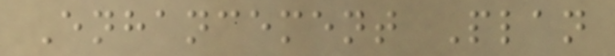Enhancement Plan
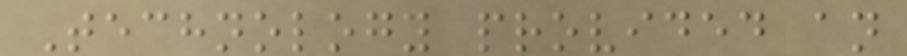Technology provided an
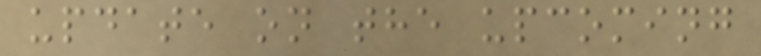update on the upcoming
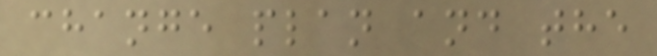change plan and the
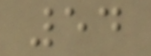54
